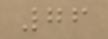76
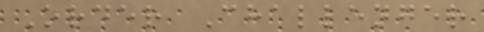Order Challenger
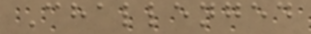Challenged
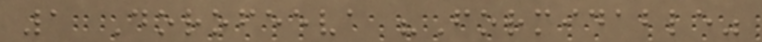1 Dorofeeva "Formidable"
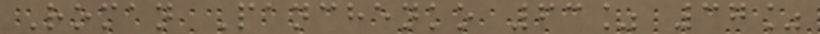Roman Panchenko 63% 37%
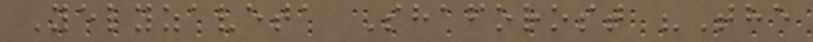Yelyzaveta Shaforost "The
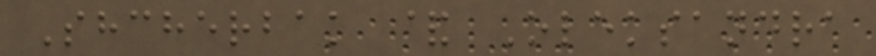Shcherbak & Oleksandra
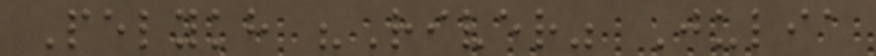Pelykh "River" Julia
